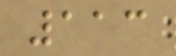113
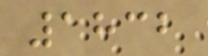1832
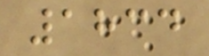1834
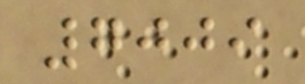7009
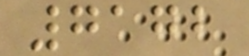7172
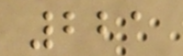221
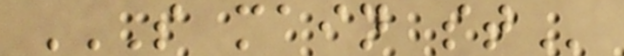S MAIN ST
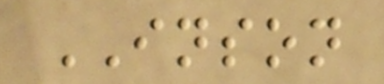INSON
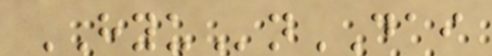HYUnDAI
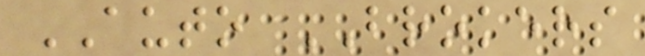AUTO BROKERS
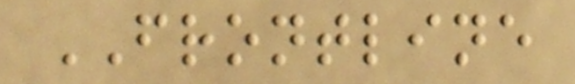FRONTLINE
